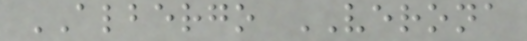ALBERGO VERONA
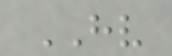HV
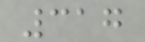317
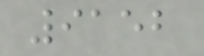9152
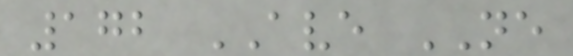172 AVE NE
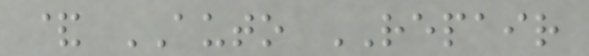& AUTO REPAIR
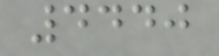4440
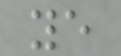ye
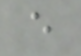e
